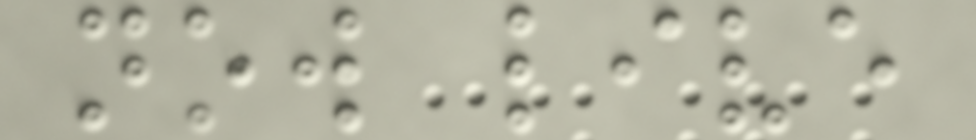now live
